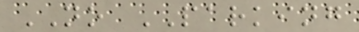NO PARKING
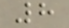8
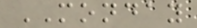MONDAY
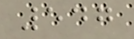547
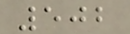502
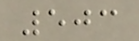503
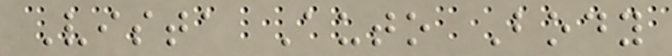Vista Auto Body
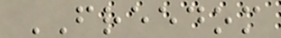FREEDOM
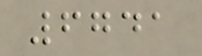6741
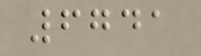6741
